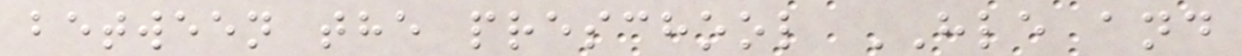between the preschool HLE and
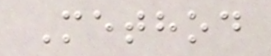Method
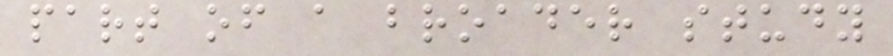part of a broader study
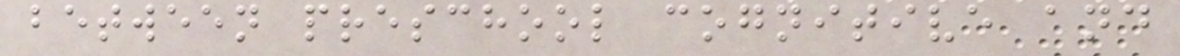between preschool cognitive and
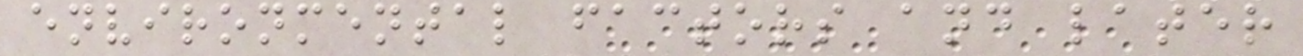environmental factors and later
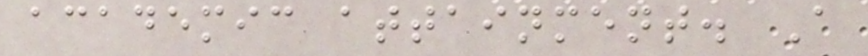academic attainment. A
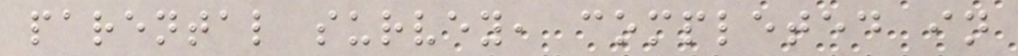parental survey, completed in
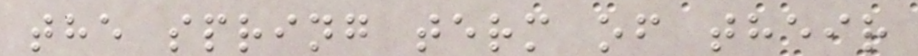the spring term of their
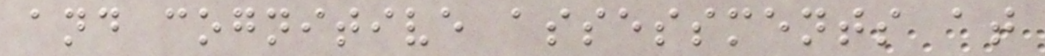and cognitive assessments at
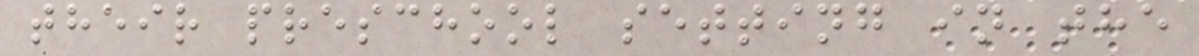their preschool setting in the
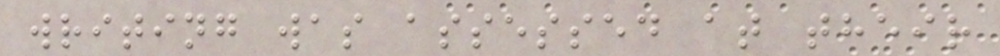writing was assessed at their
